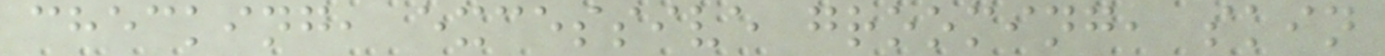checking, excessive grooming, skin
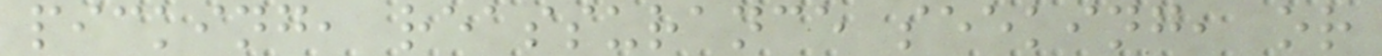picking, reassurance seeking, or
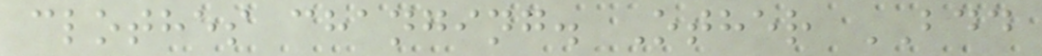clothes changing. Other BDD
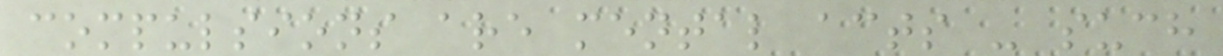compulsions are mental acts - such
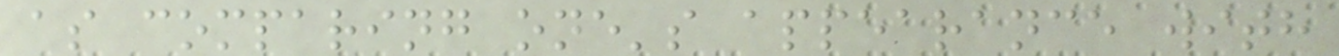as comparing one's appearance with
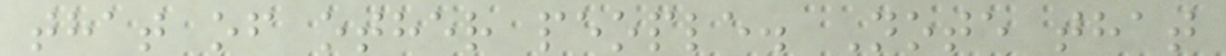that of other people. Note that
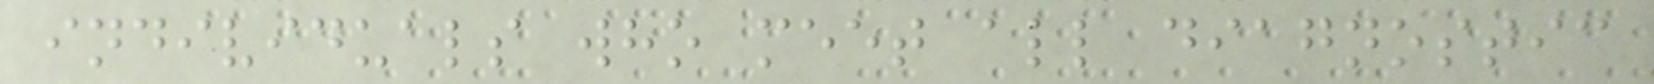individuals who meet all diagnostic
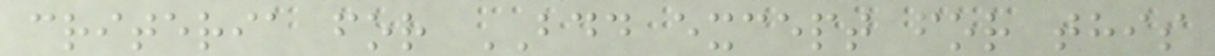criteria for BDD except for this
